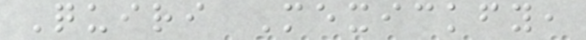Quiri Mexickfy,
